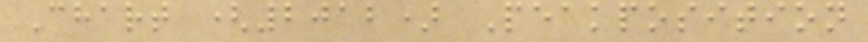Chart (2012) Peakposition
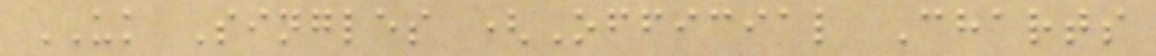UK Singles (Official Charts
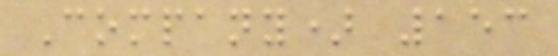Company) 153
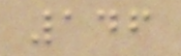146
